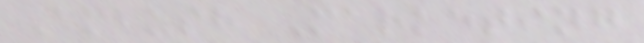Ambush Marketing
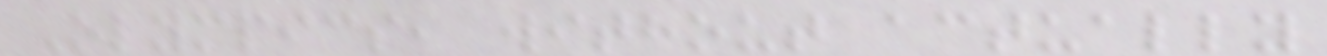Olympics, without actually
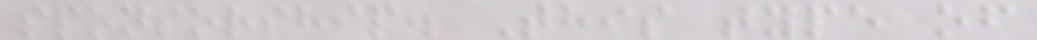sponsorship. This type of
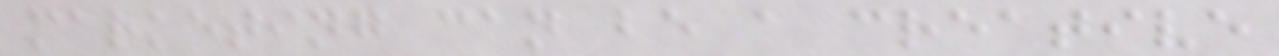marketing can be a creative
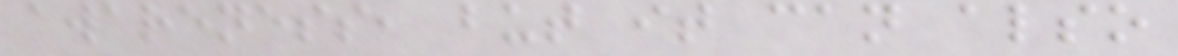awareness, but it can also
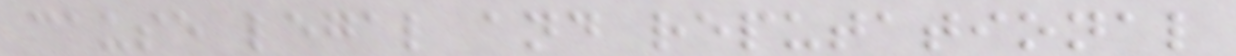cause legal and reputational
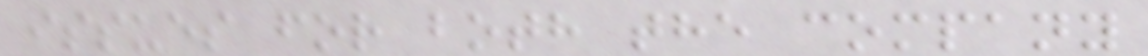issues for both the company
